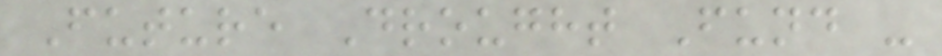Future Drought Fund -
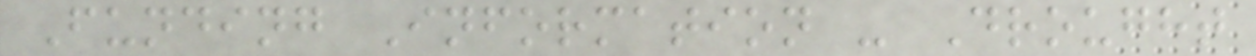Funding Information - Drought
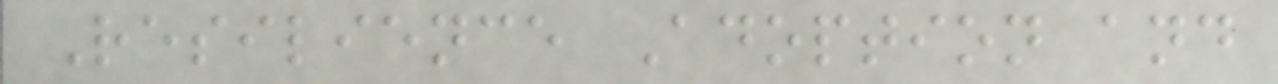Resilience Adoption and
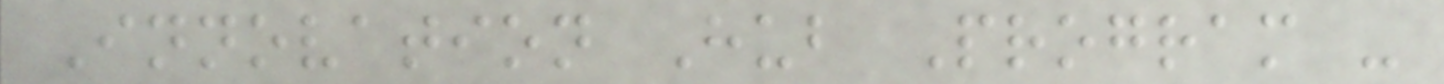Innovation Hub Program -
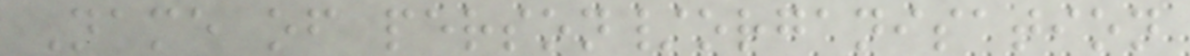Name of person/organisation
